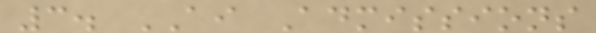3. AI Admissions
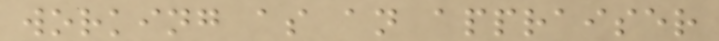working as an appraiser
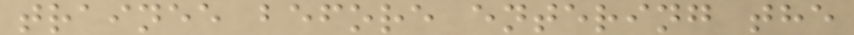trainee before entering the
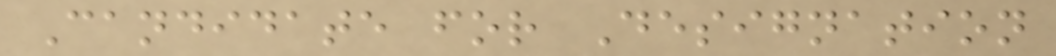Candidate for Designation
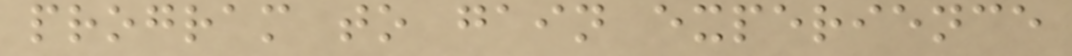program to gain experience
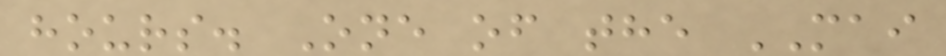hours. One of the MAI
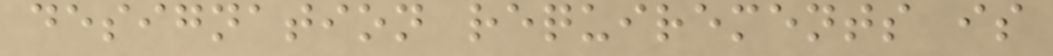designation requirements is
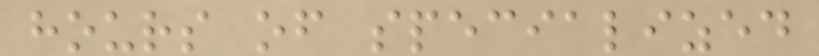hours of specialized
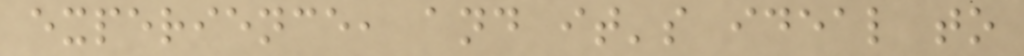experience, and it's ideal to
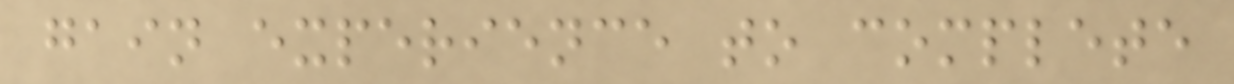gain experience to complete
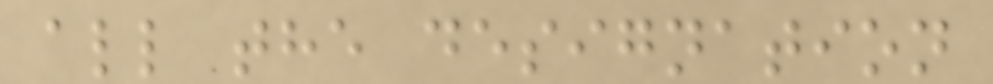all the designation
